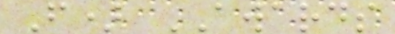F) AWARDS
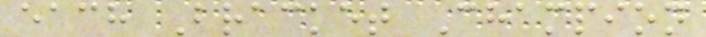each Bracket Champion
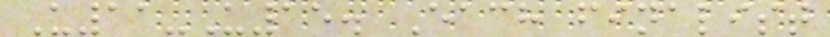U11-U15. Each finalist
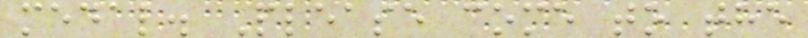medal. Please come to the
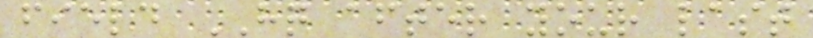field HQ after your last
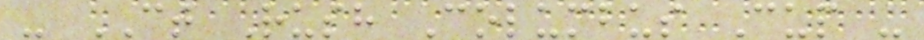- CT Rush Columbus Cup -
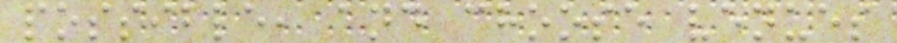possible, and choose venues
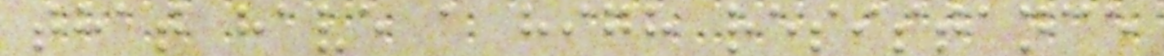that have a high resistance
